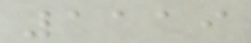1119
